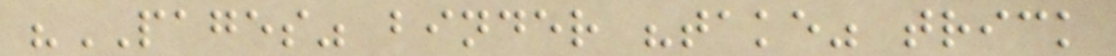"PAGES" binder "take" trick
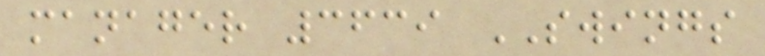manager 3639 SWINGS
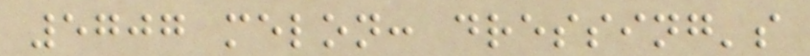5707 melon: dressing's
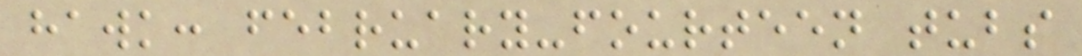hawk: february-fourteen tubs
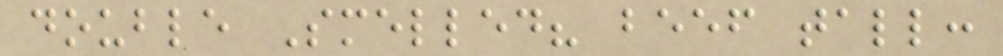double Smelled? beef tall:
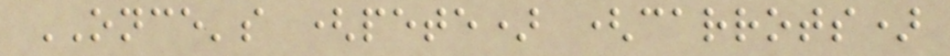ONCE's (pete) (carrots)
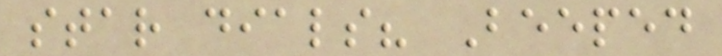star dials? Beeped
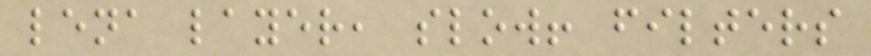lena layer, slow! filters
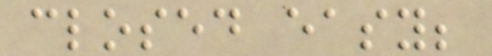closed easy;
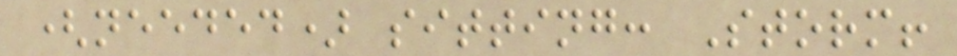(needed) sitting: Storm!
